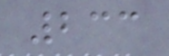233
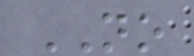NO
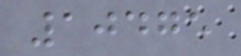10475
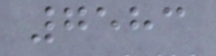7583
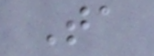Ta
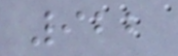922
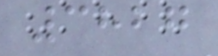3827
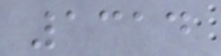1314
